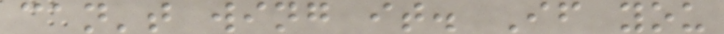can't wing it. If you
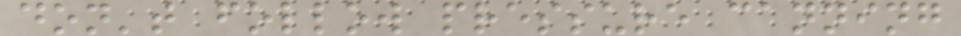don't follow pressure canning
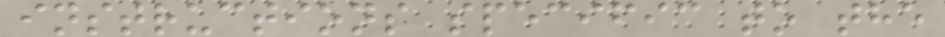instructions specific to the
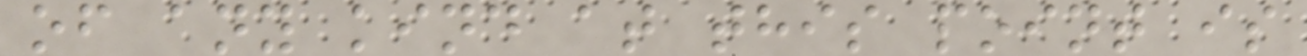of any kind at this point is
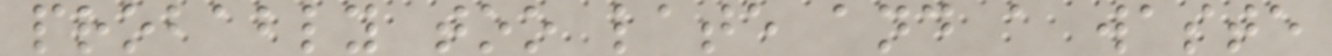probably too late and a waste
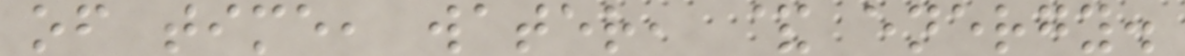of time, water, & energy.
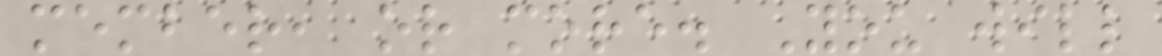member, or more. You will
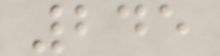245
